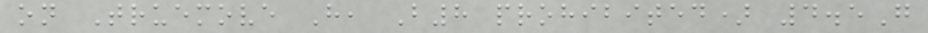on Truemove H, B8 prohibited) 4.5G
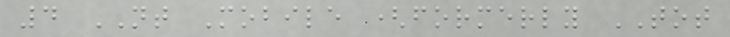4 NT Mobile (formerly TOT
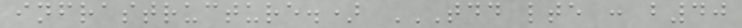infrastructure.) TDD LTE : B40
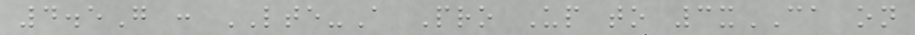4.5G : LTE-A Pro Up to 3xCA on
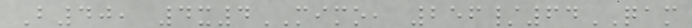B40, 4x4MIMO, 256/64QAM
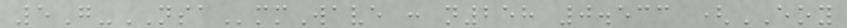5G-NSAmmWave : n258 0.533 (EOY
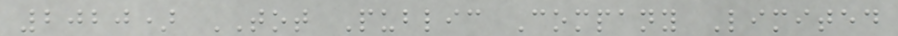2020) TOT Public Company Limited
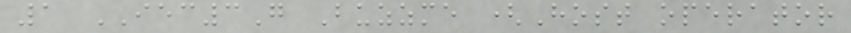1 IEC3G Buzzme (Host operator
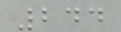244
